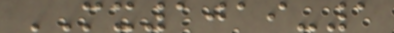MX1019-1
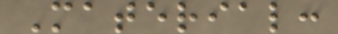Material:
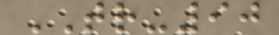TR-90
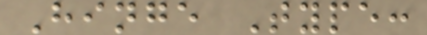Hinge Type:
